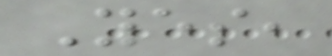Yes,
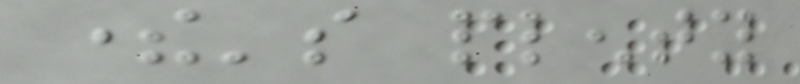there's plenty
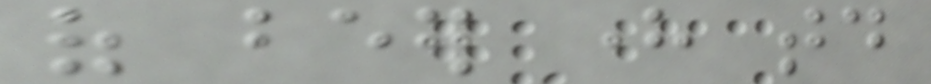of beer here today
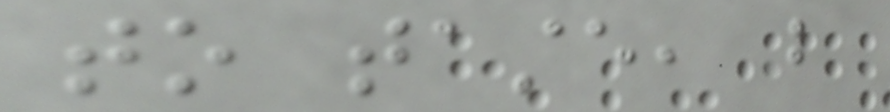to taste, but
